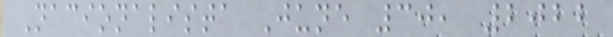Nacionalista June 30, 2022
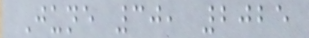June 30, 2025
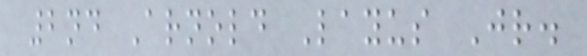2nd Arnold Layus Jr.
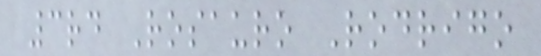3rd Rosauro Rodrigo
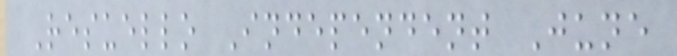Resuello Independent June
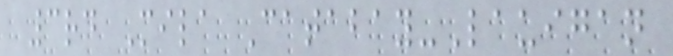3rd Mila Catabay-Lauigan
